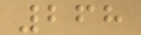268
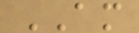AM
